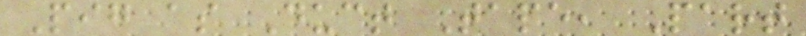Pig as Duct Tape, Part
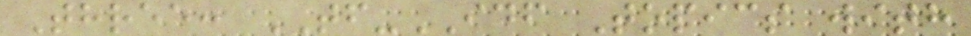Three: TF-IDF Topics with
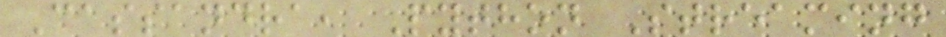Cassandra, Python Streaming
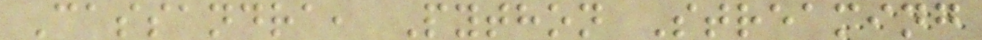Cassandra, Python Streaming
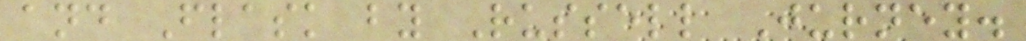and Flask by Russell Jurney.
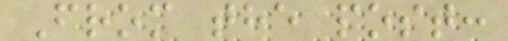From the post:
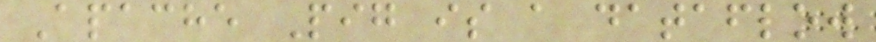Apache Pig is a dataflow
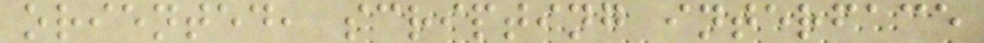oriented, scripting interface
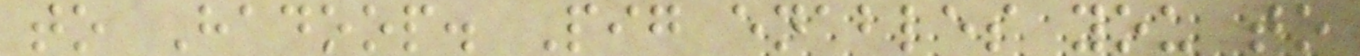to Hadoop. Pig enables you to
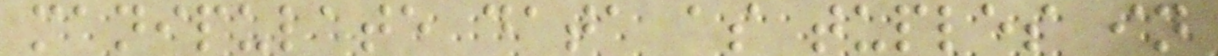manipulate data as tuples in
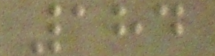184
